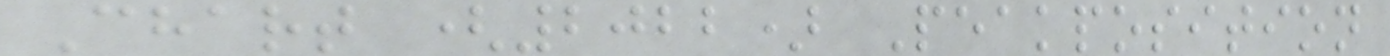Chart (2022) Peakposition
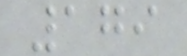179
